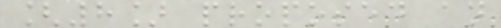[8] proposed an
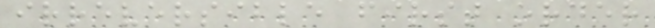irreversible first order
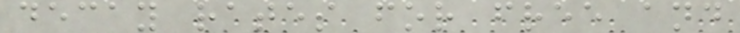decay rates for free and
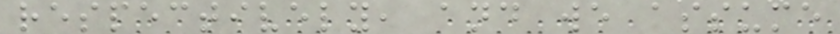respectively, and we assume
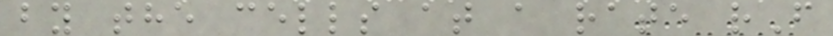by the cells at a rate rF
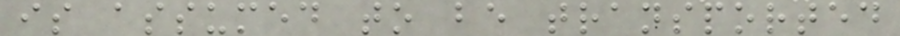is assumed to be transported
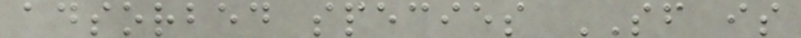adsorbed species SF is
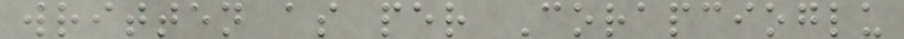written as per Corapcioglu
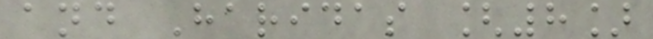and Haridas [8]
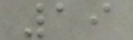19
